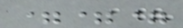===
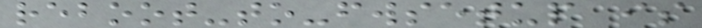reboot-to-fwsetup is
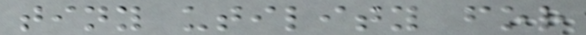tiny utility for
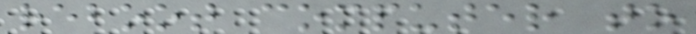reboot computer to
